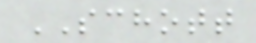SCHOTT
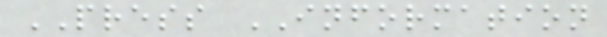PRESS INFORMATION
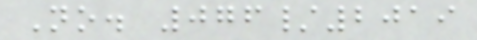No. 076/2019
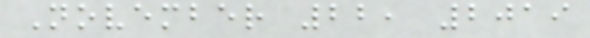November 22, 2019
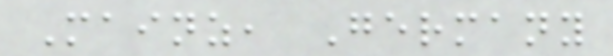Mainz, Germany
